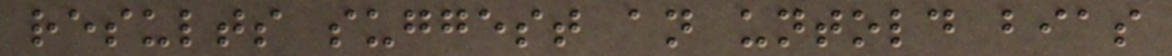results suggest an untold bias
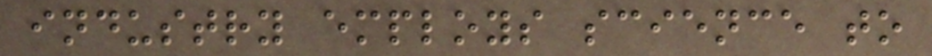industry employs science to
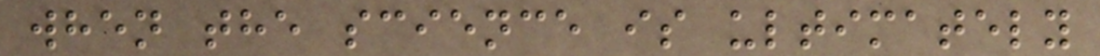when the science is ultimately
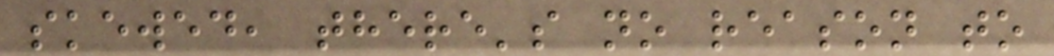skewed, there's no reason to
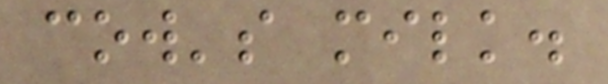cow's milk.
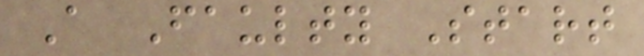A Faulty Start
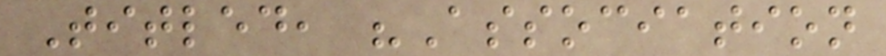Titled, "Association
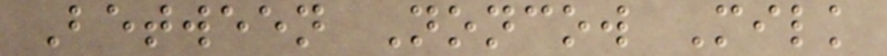Between Noncow Milk
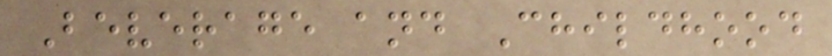Beverage and Childhood
